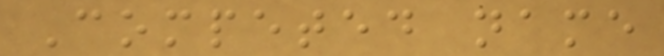Competed name
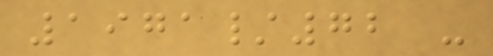1971/72 -
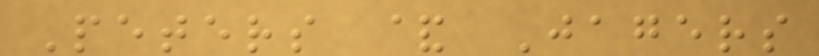Peters & Jagers
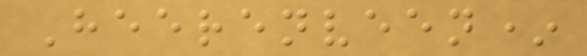Heerenveen*
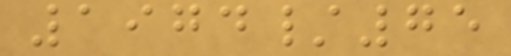1974/75
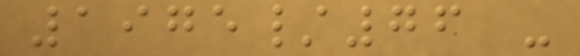1975/76 -
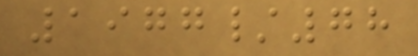1977/78
